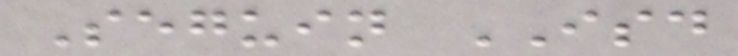Seguin ISD
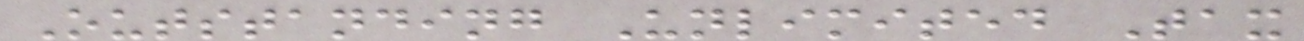Outstanding Unlimited Tax
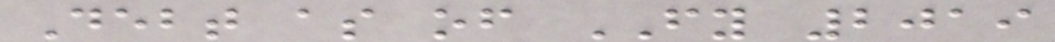Debt as of FY 2019
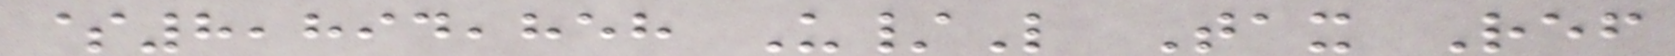$8,894,858 U/L Tax Ref
